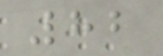82
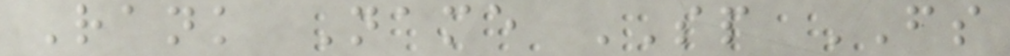Rank Name SP FS
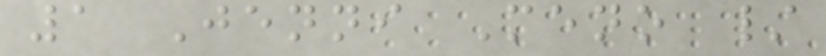1 Jenni Meno /
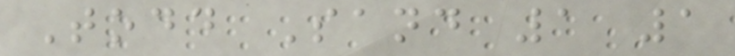Todd Sand 1 1
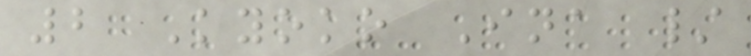2 Kyoko Ina /
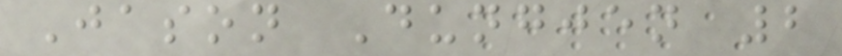Jason Dungjen 2
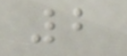2
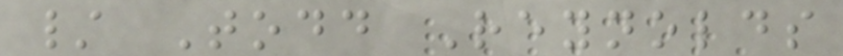/ Todd Reynolds
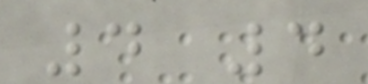4 4
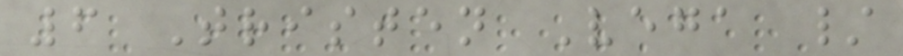6 Tristen Vega /
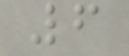6
